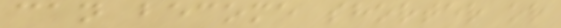can become shorter or
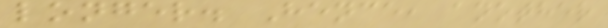longer. Hence, another
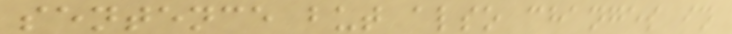sentence but also changes in
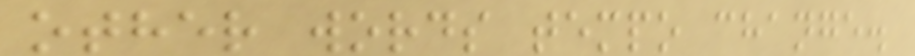other words tempo change.
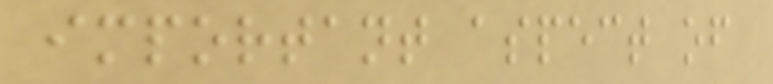important aspect of
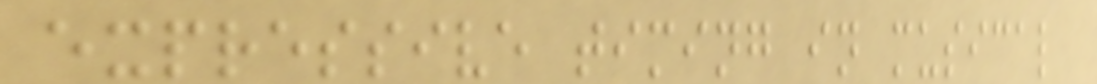expressive timing in musical
